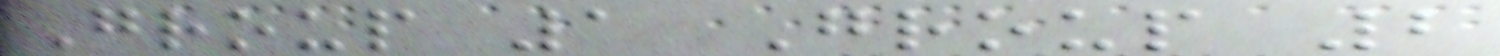Group 1 Group 2
